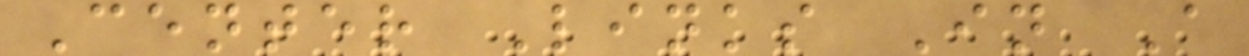Center Links In A
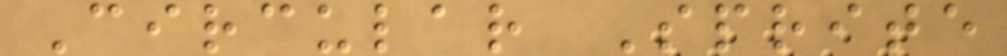Circular Sprite
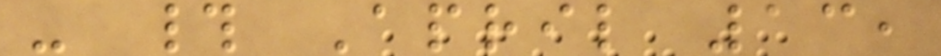- # April 13,
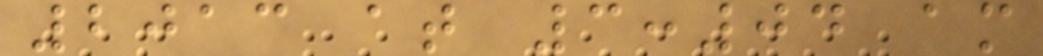2013 at 3:04 am
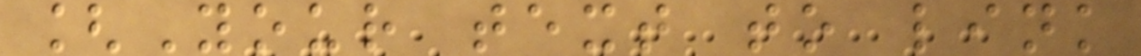[Your text to link
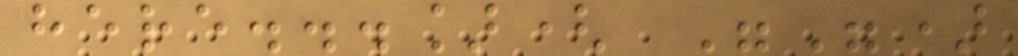here...]( "")
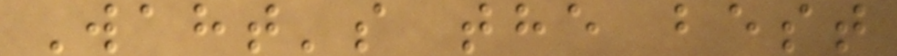Waht's the best
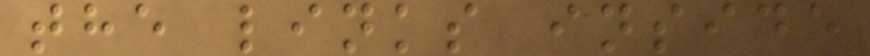the links inside
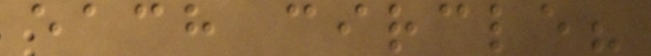each circle?
